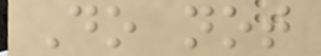Do not
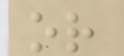or
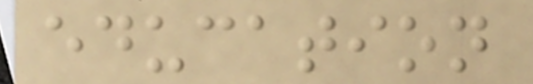education
